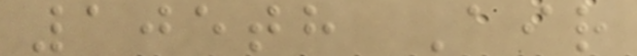105th Air
